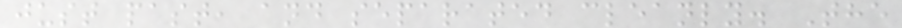just past, and separated cleanly. The
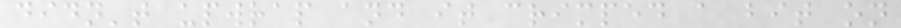didn't upwrap and it crimped a bit on
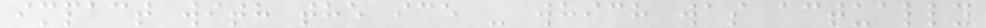impact with the ice - which was actually
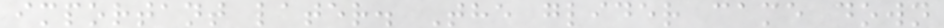important later. The glider came down
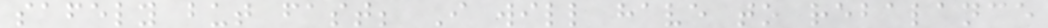safely but fast; I will have to rebalance
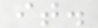it.
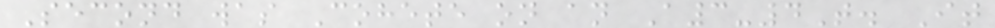Second was Cohete on an A3-4T. It
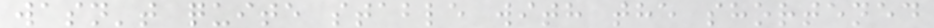wasn't quite stable with the shortened
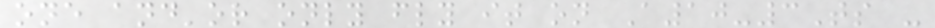one and'or only fly it on A10-3Ts -
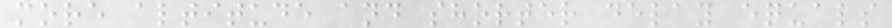more altitude and shorter delay equals
